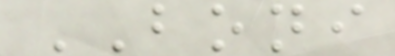BONI
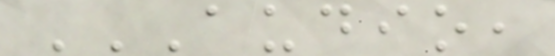AUDIO,
